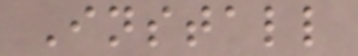Install
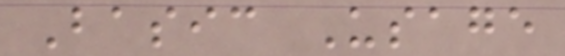Basic Usage
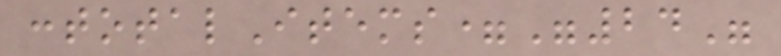:totalItems="24"
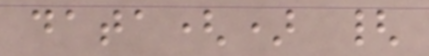data() {
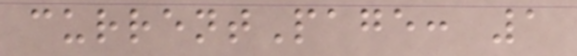currentPage: 1
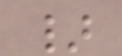}
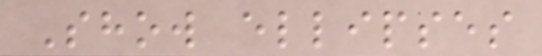Show ellipses
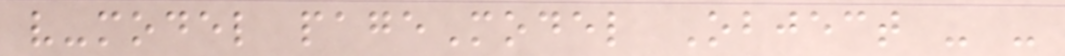v-model pageModel Object - -
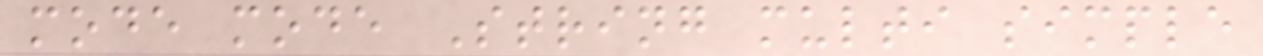mode mode String multi simple
